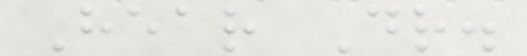Hear Dr.
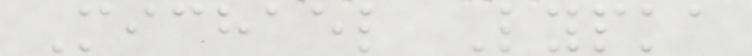Michael Lypka
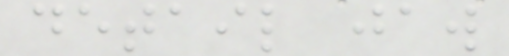detail jaw
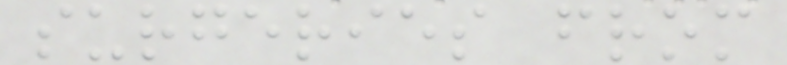surgeries from
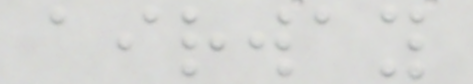airway
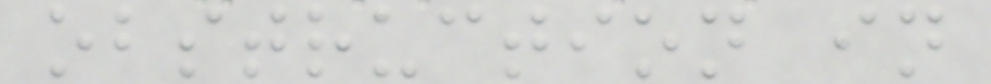obstruction in
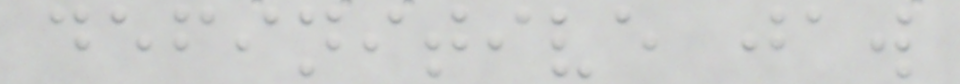definitive jaw
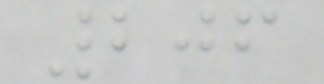206
